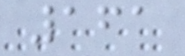161
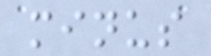minus
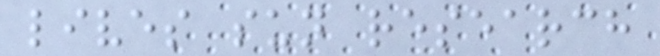lives sun research
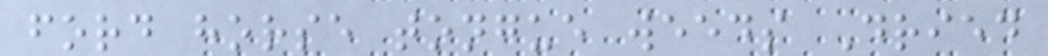ford horse tongue weeds Dried
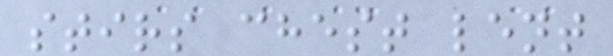stirs chest lent
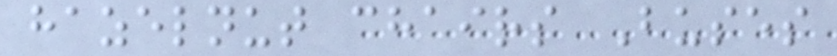hazelnut chairs Buses
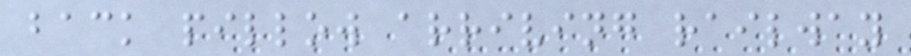back pillow arriving railway
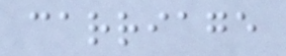carriage
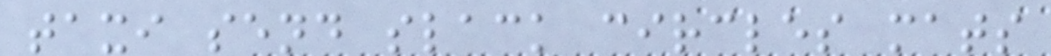taxi send slack circles mats
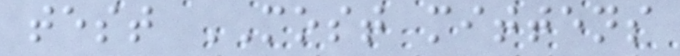test MOST mittens
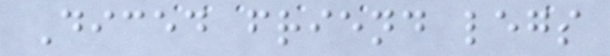Diced friend legs
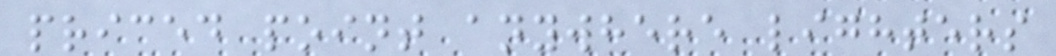priced point anywhere lighters
